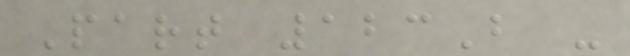Part 123B -
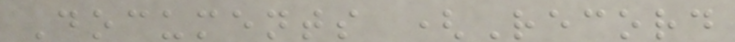Documents (Record
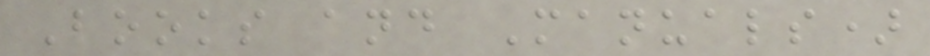Books and Manuals)
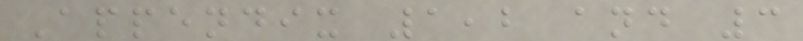Appendix 1,2 and 3
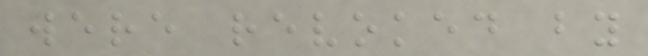were revoked by
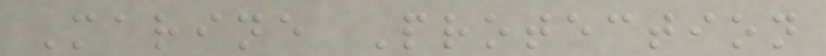Marine Protection
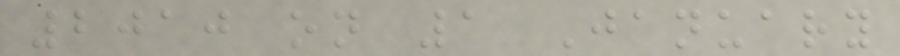2010 on 1 January
